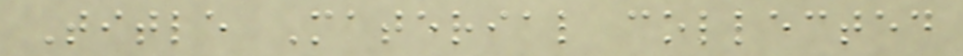Title Material collected
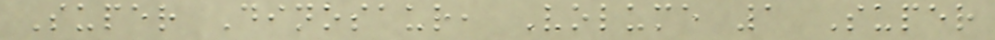Super Dinosaur, Volume 1 Super
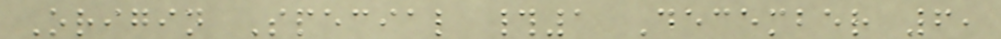Origin Special #1 December 6,
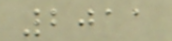2011
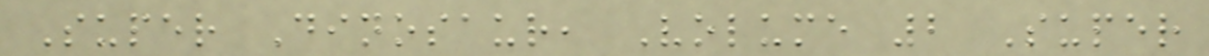Super Dinosaur, Volume 2 Super
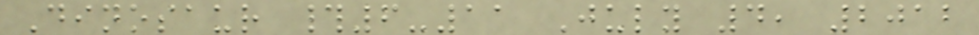Dinosaur #6-11 July 4, 2012
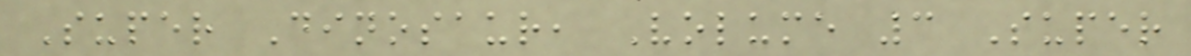Super Dinosaur, Volume 3 Super
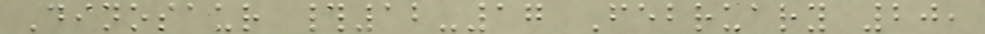Dinosaur #12-17 February 20,
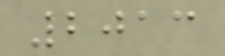2013
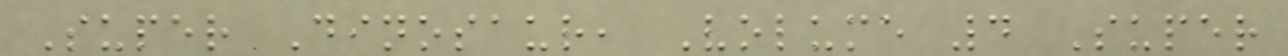Super Dinosaur, Volume 4 Super
